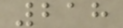218
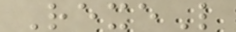RexeL
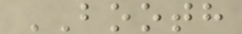BOOTH
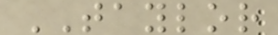TAYLOR
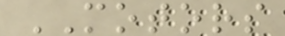MOTORS
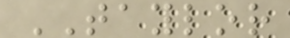TAYLOR
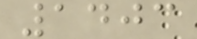1403
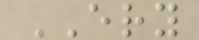ERY
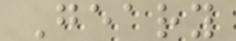Geary
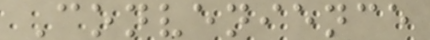Convenience
